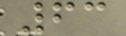63
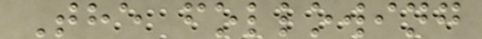The following
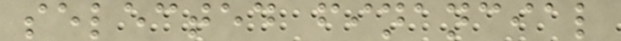selected financial
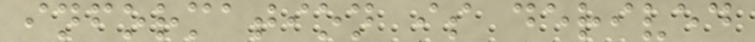information is derived
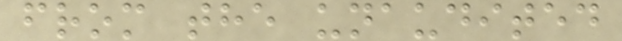from the unaudited
